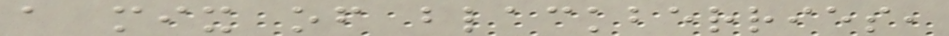a mix of blackberries,
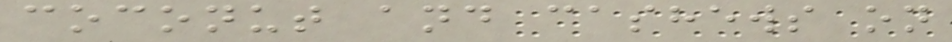coconut and cashews on
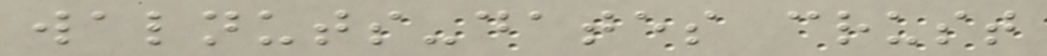walnuts-dates crust
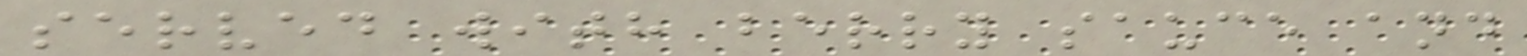served with berry sauce and
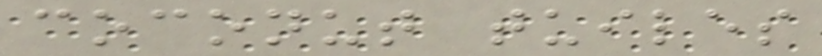coconut tuiles
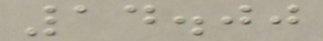14.00
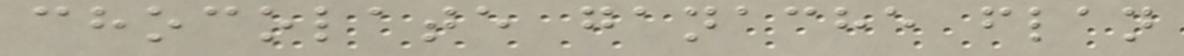chocolate ganache flan
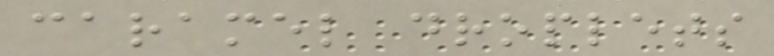caramel droplets
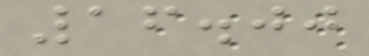16.00
